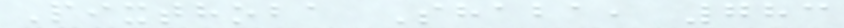Pixthoba Shaba, 783
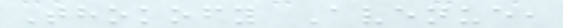Thokofy Avenue,
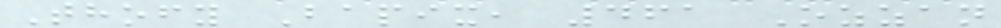Thofy Bapix, 461 Ozzan
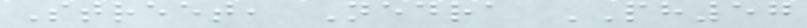Street, Nedra PH57
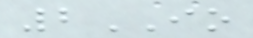2IO
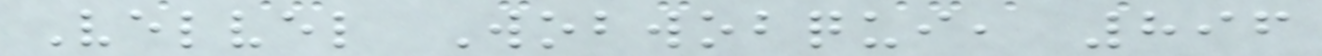Velvel Wobwobqui, 896
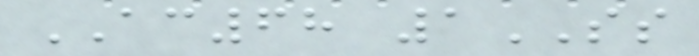AC68 1SS
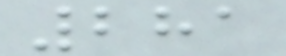281
